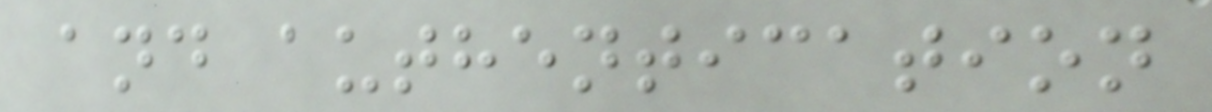and authentication
